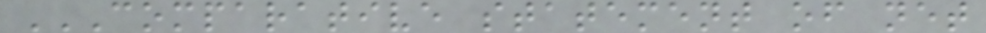COMPARATIVE STATEMENT OF NET
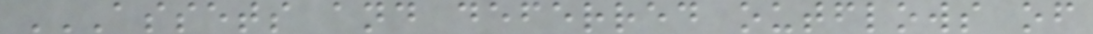ASSETS AND DEFERRED OUTFLOWS OF
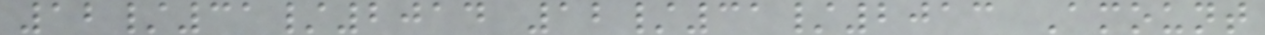12/31/2014 12/31/2013 Amount
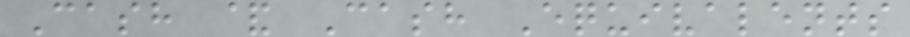Cash & Cash Equivalents
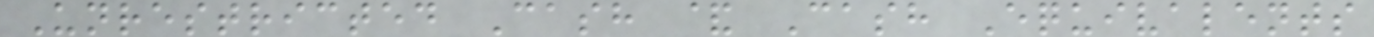Unrestricted Cash & Cash Equivalents
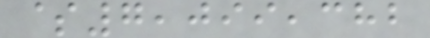$7,099,382
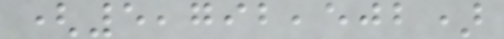(5,792,502)
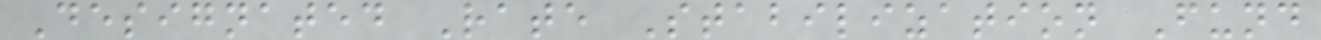Designated Rate Stabilization Fund
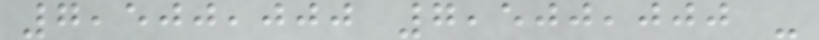7,500,000 7,500,000 -
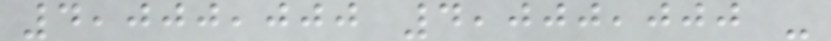4,000,000 4,000,000 -
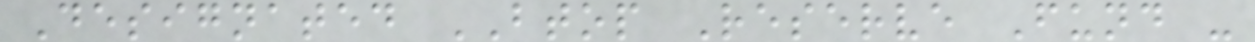Designated BTOP Reserve Fund -
